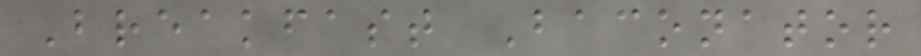Breakfast Baconator
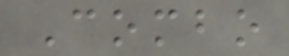Combo
